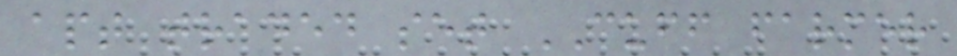apt traded set CUFF farmer
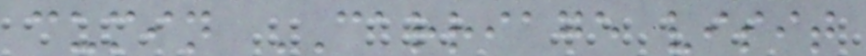cumin CARRIAGE visit
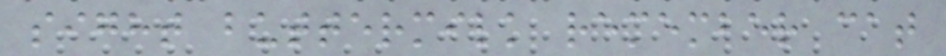sight buttermilk remember cat
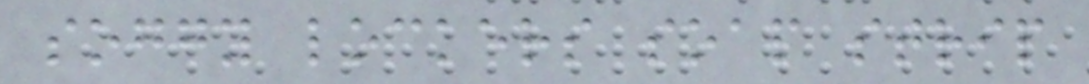soggy lockers soap strip
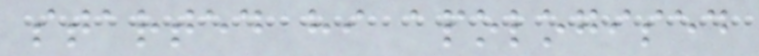started hi apologised
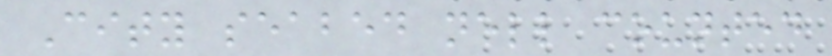City seabed nell counted
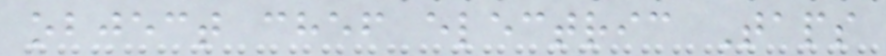object chef electric Taps
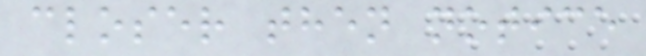closer then notice
